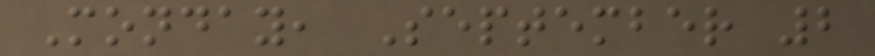Monday, September 2
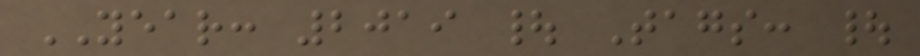YEAR: 2019 | Tags: |
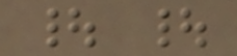| |
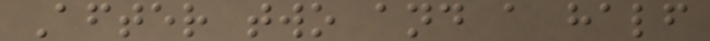After two and a half
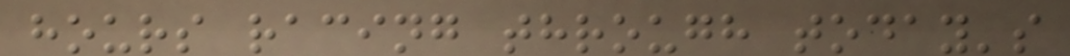hours racing through today's
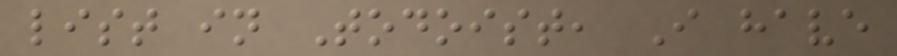list in Todoist, I have
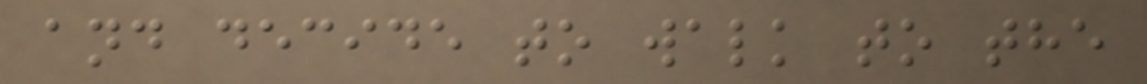and decide to walk to the
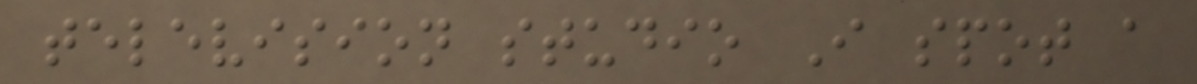television studio I spot a
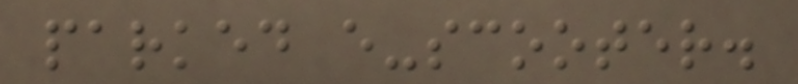parked e-scooter.
